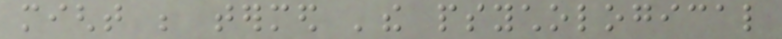might be termed 'the psychological
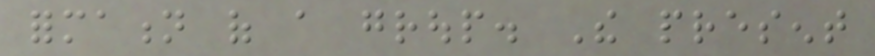formation of a group. The present
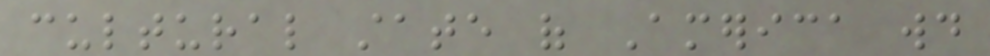cultural state of America would
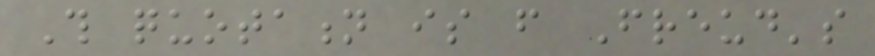This quotation is from Freud's
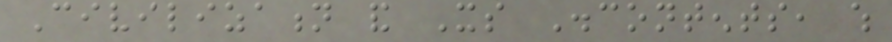Civilization and Its Discontents, which
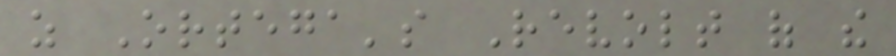as Ortega's Revolt of the
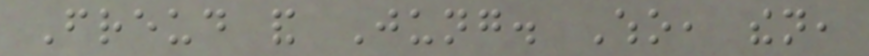Freud and Jung. Who, then,
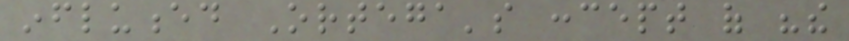influenced Ortega's concept of "the
